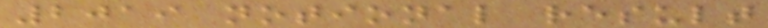2019 notional result
